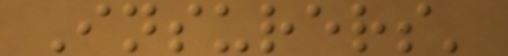Insurers'
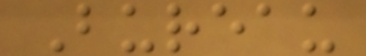Bureau
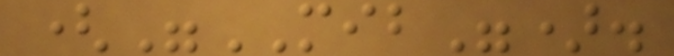("MIB").
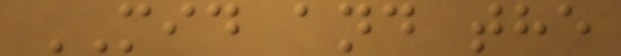MID and the
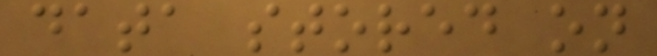data stored on
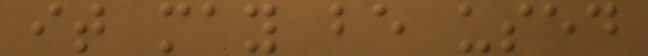it may be used
